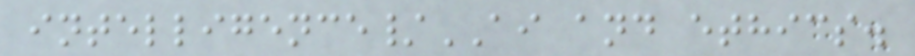intelligence/AI and ethics.
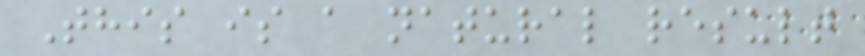This is a natural result
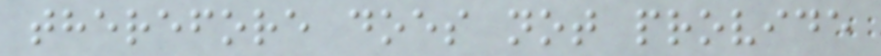therefore does not provide
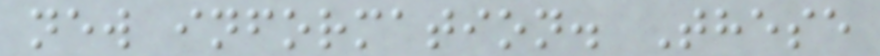new information. These
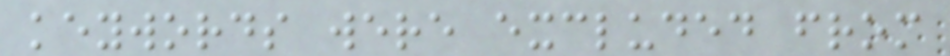keywords were excluded from
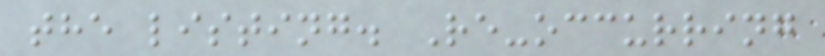the listing. Re-occurring
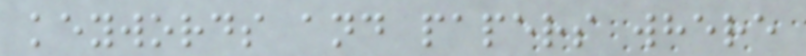keywords and papers where
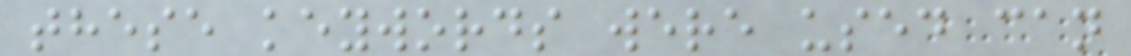these keywords were used can
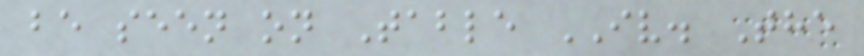be seen on Table IV. The
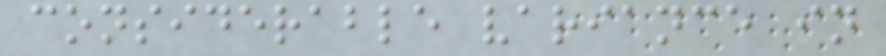considerable variance in
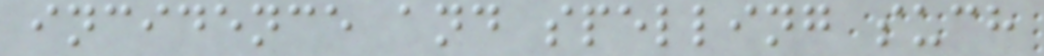incidence and spelling such
